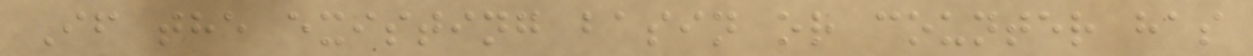If the existing basin or counter has
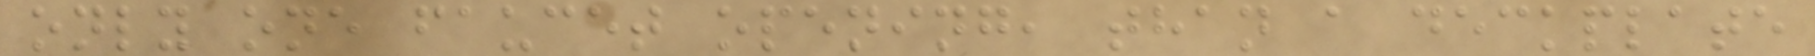only one faucet opening, than a deckplate
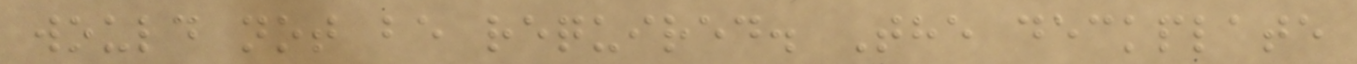would not be required. The deckplate
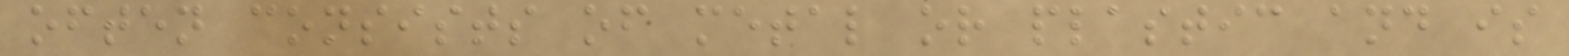often consists of metal or plastic and is
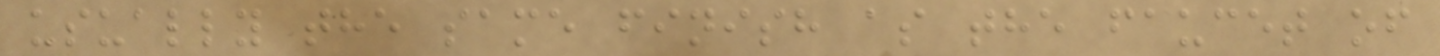usually the same finish as the faucet of
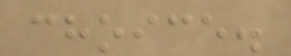choice.
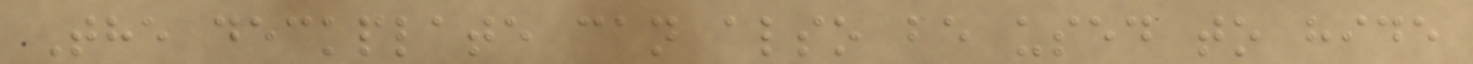The deckplate can also be used to hide
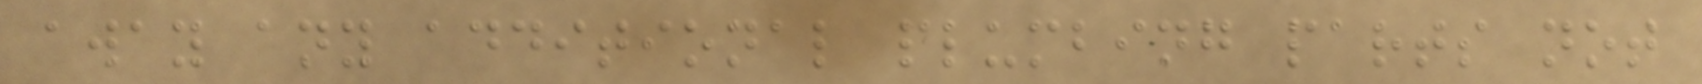away any additional plumbing parts not
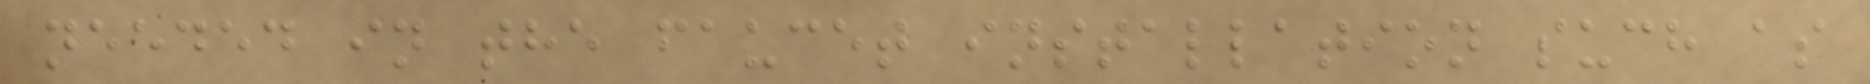needed in the faucet installation such as
